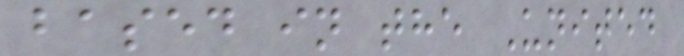based in the United
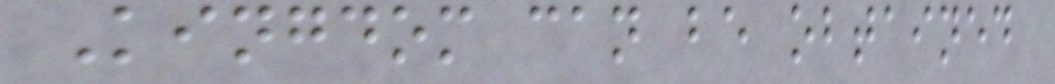Kingdom can be obtained
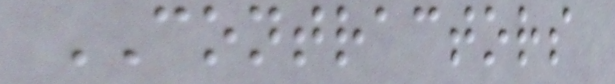CONTRACTORS
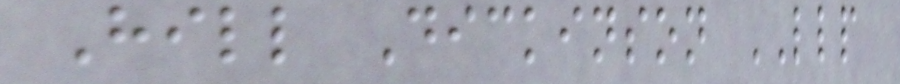Hill Dickinson LLP
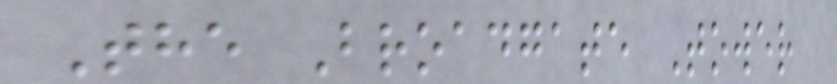The Broadgate Tower
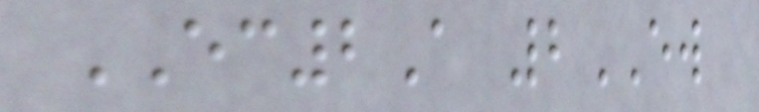EC2A 2EW
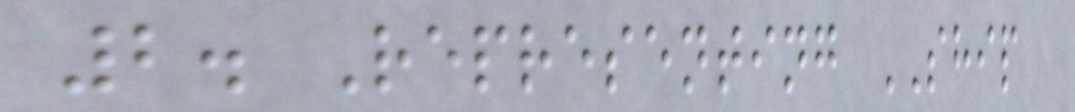2. Representing SHIP
